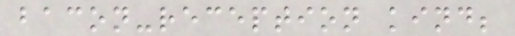bacon-reception kind;
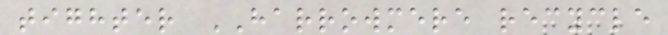tighter HARROWMERE recycle
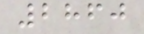2860
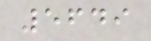5649
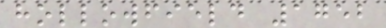hollowfield 1752
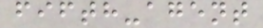fifth-agent
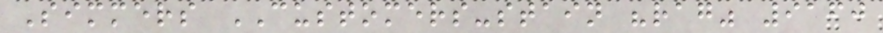Simmers CUSTOMERS-stain "rag" 9160
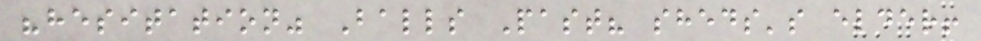"hesitation" Balls Past? sheds's elder!
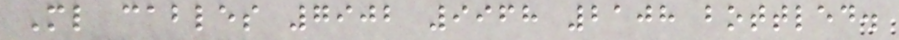Ml cables 7902 9968 2108 bottled.
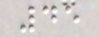45
